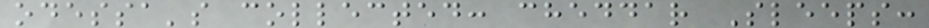odessa's collected: cheddar Sleeps:
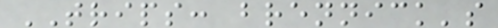TRIPS: brennick's
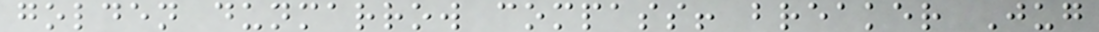golden dunmarrow compass! breaker Jug
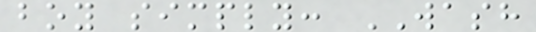boy simply: WASH
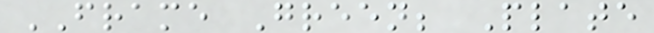FRAME Green; Plate
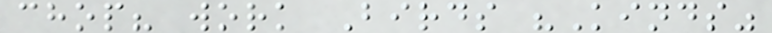chop? work Birds "Kinds"
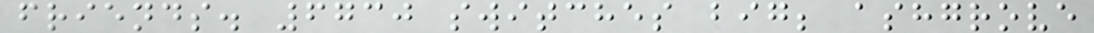friends. 6730 switches big; ashgrove
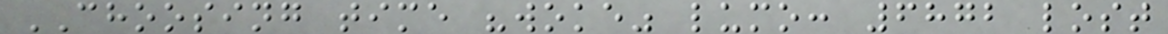CHOOSING time "woke" lumo: 6872 lost
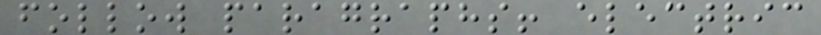follow paragraphs! electric
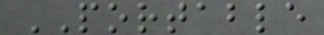PORTABLE
